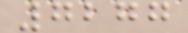7277
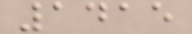1415
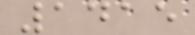1415
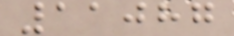11087
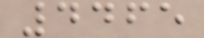4465
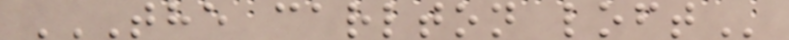THE CARLTON LOFT
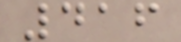416
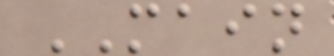MAIN
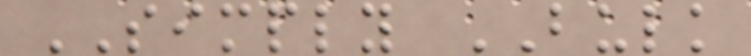SIMPLY BULK
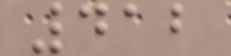412
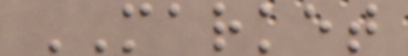MARKET
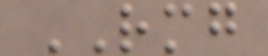RMG
